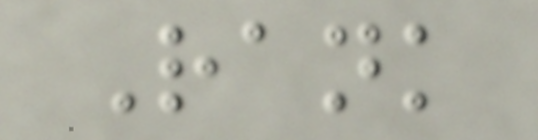Rank
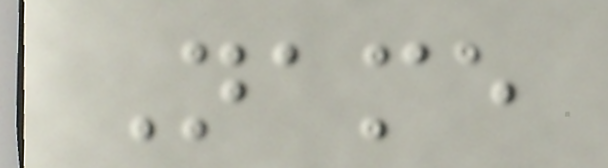Name
